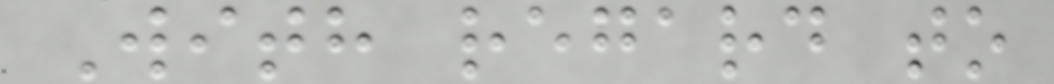With regard to
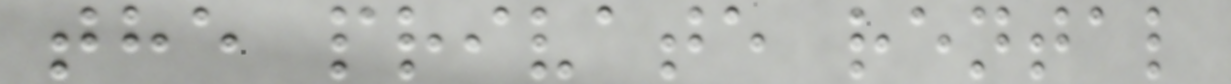the private rental
